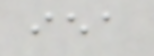iea
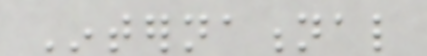International
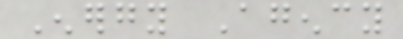Energy Agency
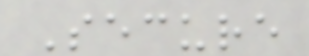Secure
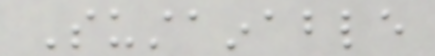Sustainable
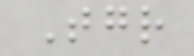Together
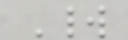World
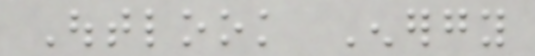Outlook Energy
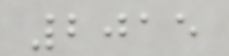2015
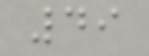49
